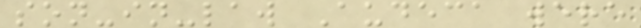son-in-law Audeca were
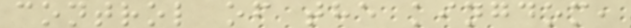control of the kingdom,
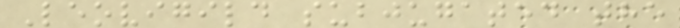Leovigild subjugated the
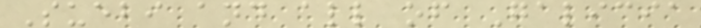Suebi and all of Galicia
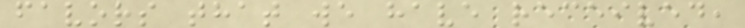favors that we have received,
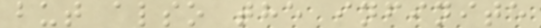but also the infinite
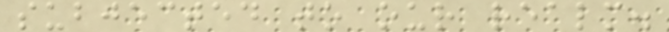subjected to our realm.
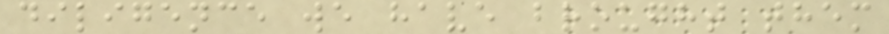diligence we have brought them
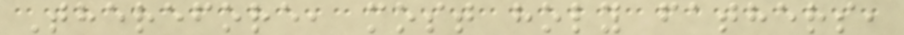Therefore, most holy fathers,
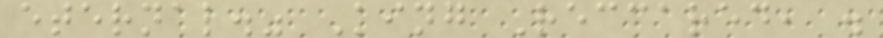eternal." King Reccared, .
